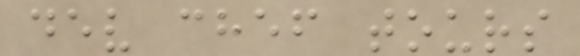dev chef tours
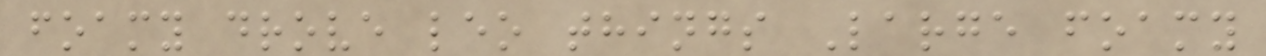foamy drove leo things Large foamy
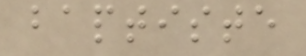baptiste
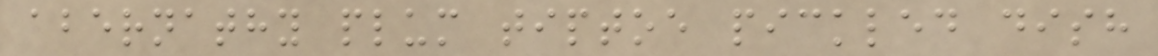abernathy plum tiptoe pickled dish
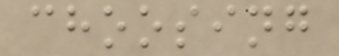choosing
